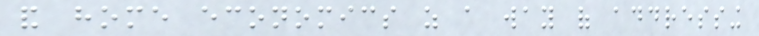and home economics as a way of addressing
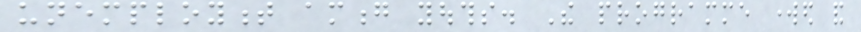unemployment among youths. The programme worked and
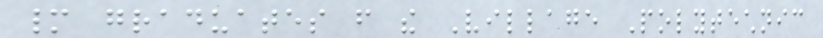many graduates from the Village Polytechnic
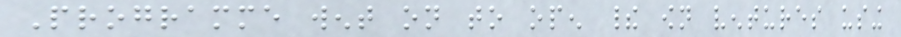Programme went on to open their own ventures using
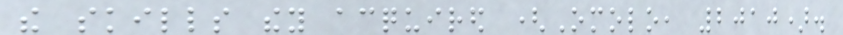the skills they acquired (Omolo, 2010).
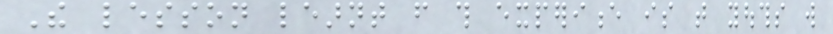The lesson learnt from this experience is that youths will
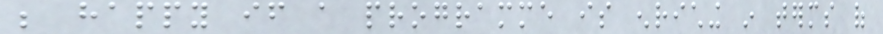be happy if a programme is enriching in terms of
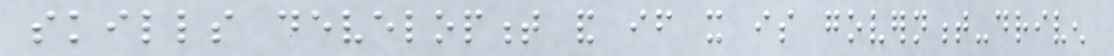skills development and if it is government-driven
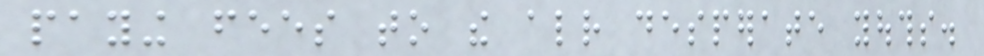paying fees to the already desperate youths.
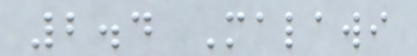2.4 Malawi
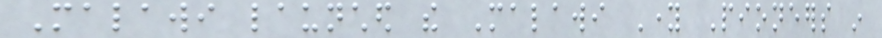Malawi launched the Malawi Young Pioneers in
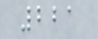221
